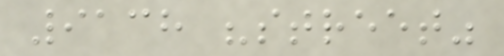9138 "street"
